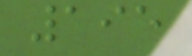195
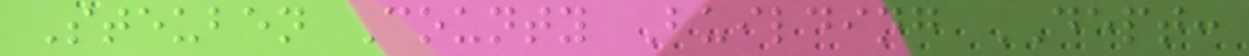Steuben County Building DEPT:
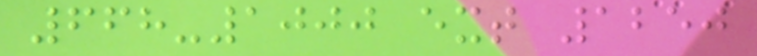668-1000 ext 1250
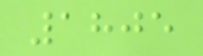1805
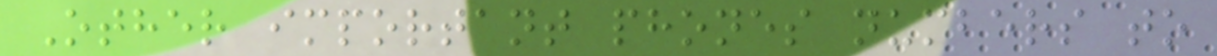Other important phones numbers to
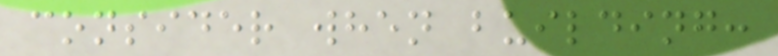consider when building:
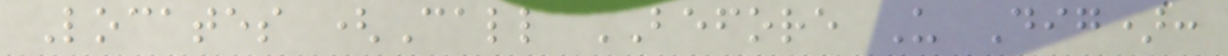Locates (Call BEFORE U Dig):
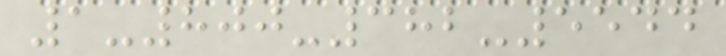1-800-382-5544
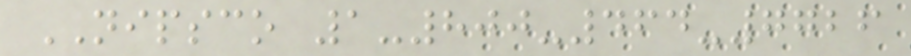NIPSCO 1-800-464-7726
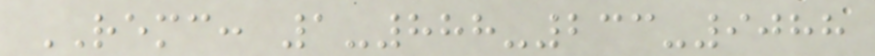REMC: 1-888-233-9088
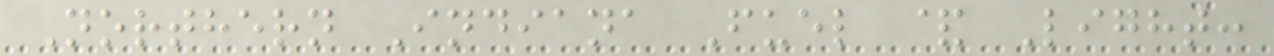Northern Indiana Fuel & Light:
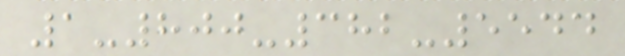1-800-382-5544
